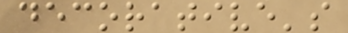decorative's
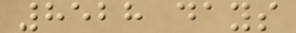8528 days
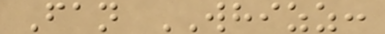Fan WHIZZ:
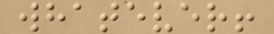whatever!
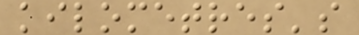kilometres's
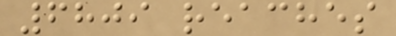6809 reaches
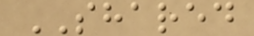SHARED
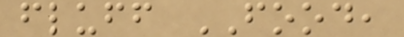fluff FOOD,
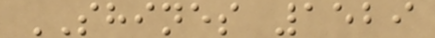SHINES 1529
